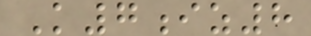K7iz8
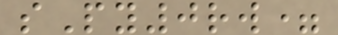sPy0rw=
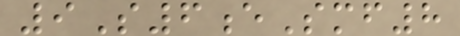9S6eSmf8
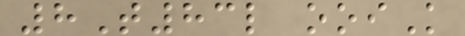8T83l ooiK
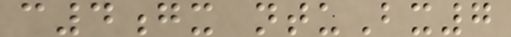c4gx ntuBx7
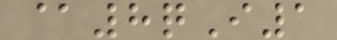@8qI1
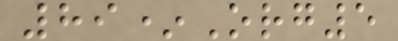89*Org5
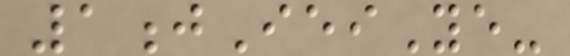1jIeiYe-
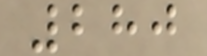280
